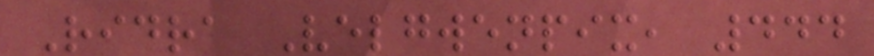Ridra Velgwenpix, 444
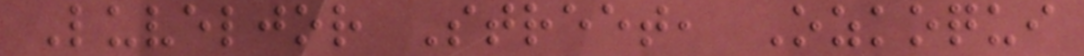Luveljor Street, Ozkoqui
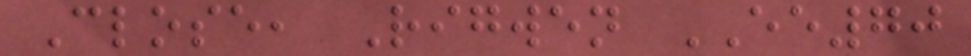Close, Rigwen EE70
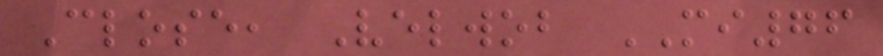Close, Velwob MI76
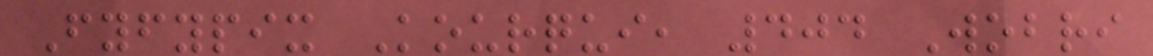Fyfypix Kourqui, 404 Wobri
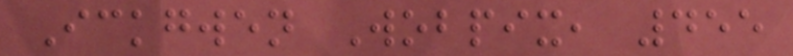Ickgwen Wobpix, 455
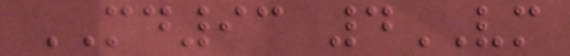MD93 4VM
